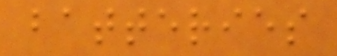batteries
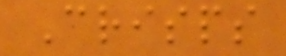Crisps
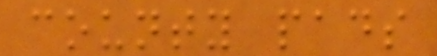county pads
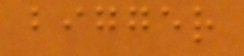bigger
